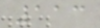113
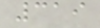319
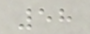58
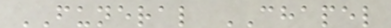FUNERAL CHAPEL
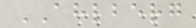AHLBERG
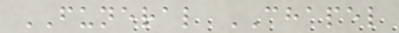FUNERAL CHAPEL
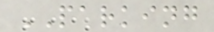PARKING
